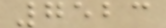7523
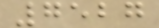7527
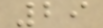29
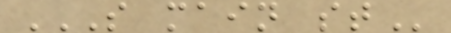S MAIN ST
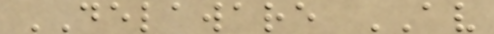DELAWARE AV
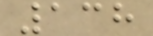138
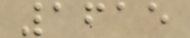1615
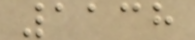1138
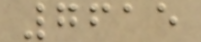7615
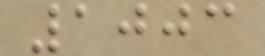1003
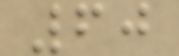60
